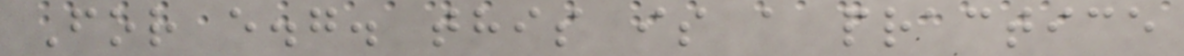For e.g. this is a practice
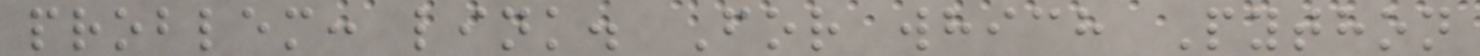problem: link. For which Python
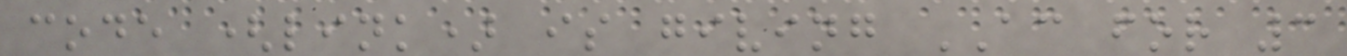code (link) is giving AC for 3
